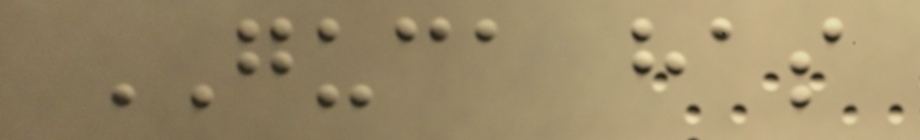GUCA has
